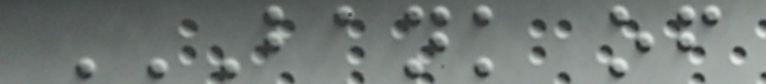BANK OF
